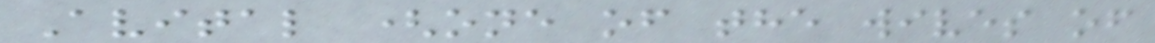Avital (one of the wives of
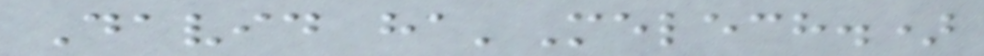David ha'Melech.)
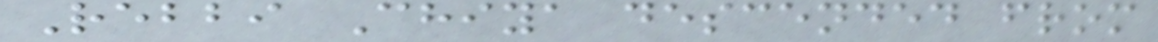Rebbi Chiya descended from
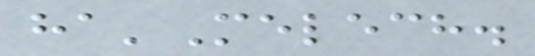ha'Melech.
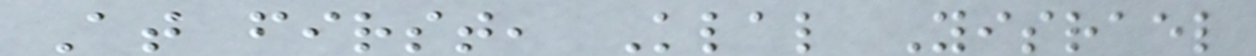At first, Klal Yisrael
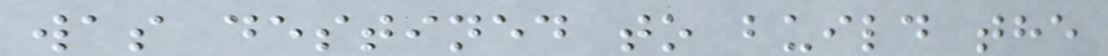was destined to build the
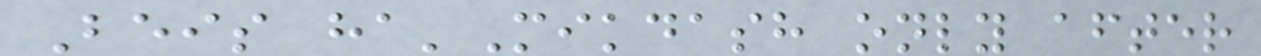Beis ha'Mikdash only after
